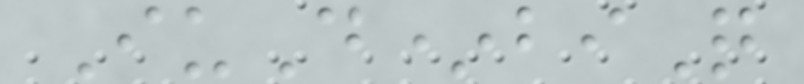IuD*biQ
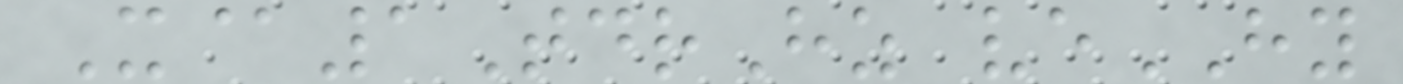X@1TdrHz veHY
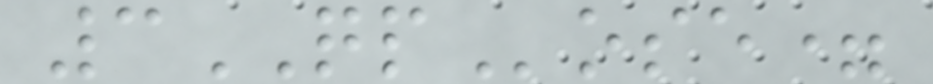3QPose=
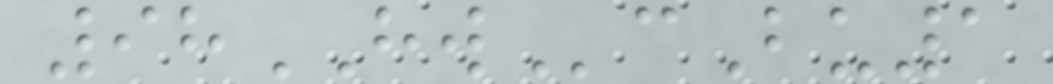98HWcBu1
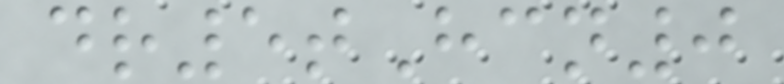dr5tHcn0
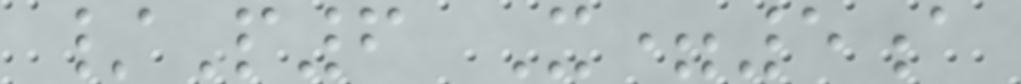/P6 X=5a
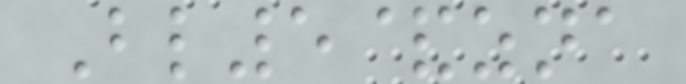Bl5&zna
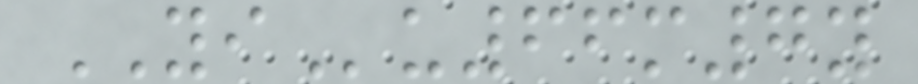YIu66m7y
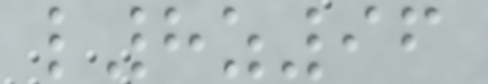l8z96
